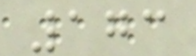173
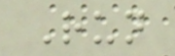Run
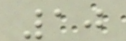10
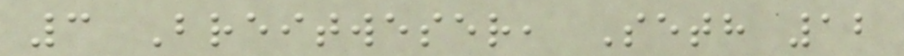3 Breitweser, Seth 12
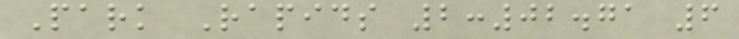Park Rapids 2:02.71 6
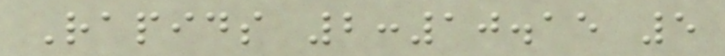Rapids 2:10.15 5
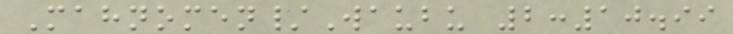Mahnomen/Waubu 2:10.99
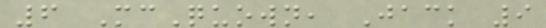6 McQuown, Jack 9
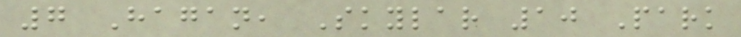7 Hagan, Skylar 10 Park
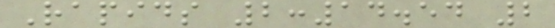Rapids 2:14.54 2
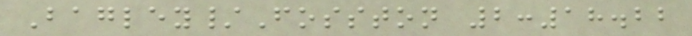Bagley/Fosston 2:18.22
